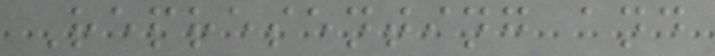Representing and
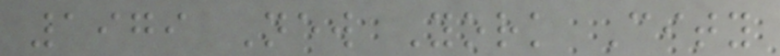1979 New York City
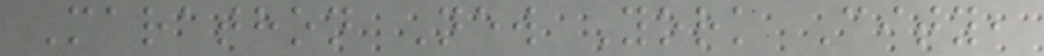Marathon New York City,
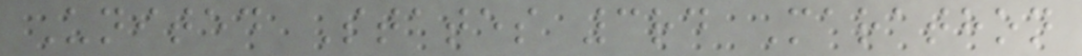United States 3rd Marathon
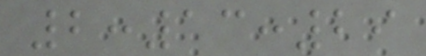2:13:29
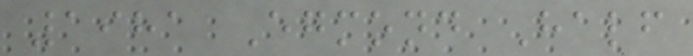1981 Egmond Half
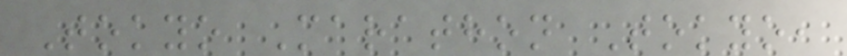Tokyo Marathon Tokyo,
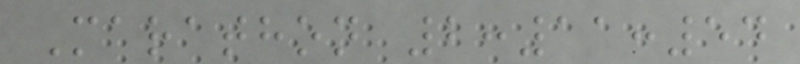Marathon 2:11:54
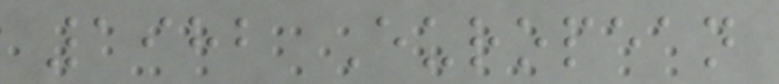1982 European
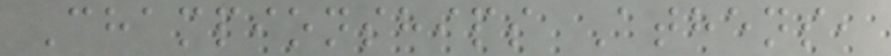Championships Athens,
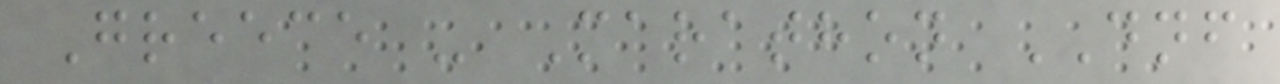Greece - Marathon DNF
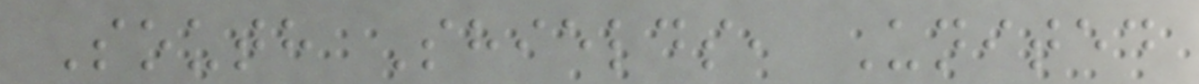South Shields, United
